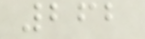262
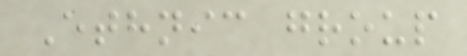Ethnic group
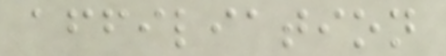affiliation
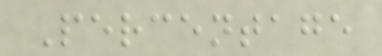Percentage
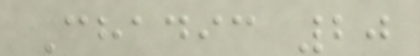Chadic 20
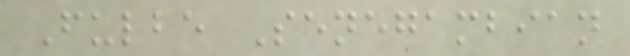Fulbe Senegambian
